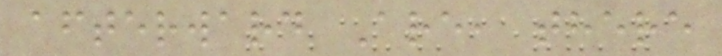afterward Are, there
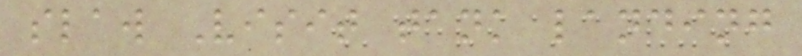slaw Visit tank landing
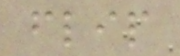flip
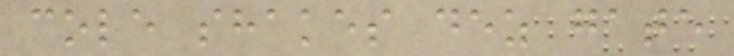cole shakes dez gate
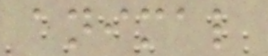animal
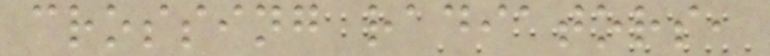crossing radiators,
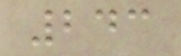243
